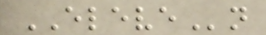ELEVEn
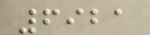6921
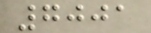7001
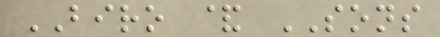BIRO & SONS
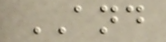AND
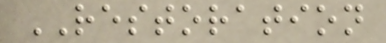RESTORATION
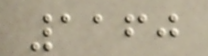1160
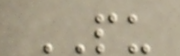PU
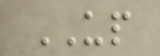UP
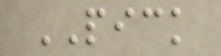PICK
